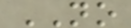NO
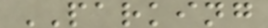PARKING
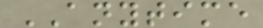ANYTIME
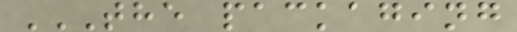THE PACKAGING
